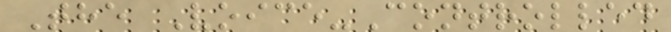The Voice-Controlled
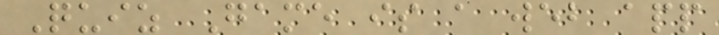Quiz Game is a web app
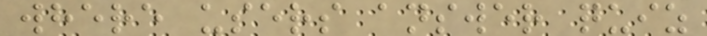where users answer quiz
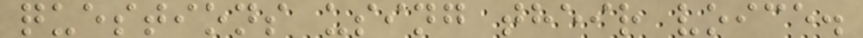questions using their voice.
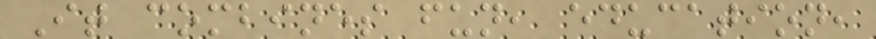It combines fun, education,
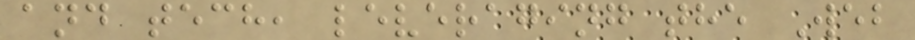and tech, leveraging the Web
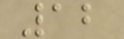12
